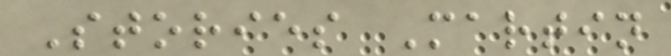Stories Martin
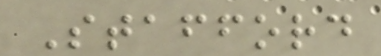Stafford
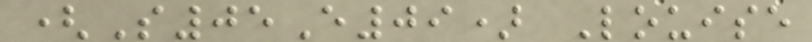(S05E09) Louise
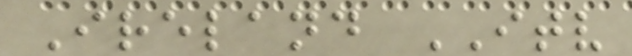Ireland ITV
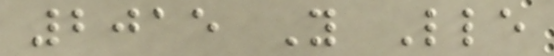2015 Y Lle
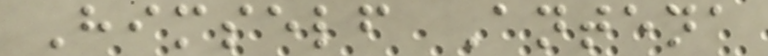Himself Antena
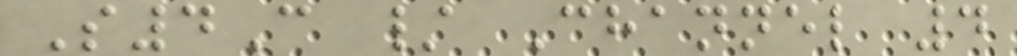S4C / Channel 4
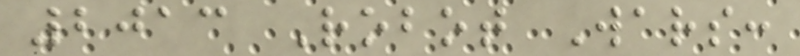2013 Robot Wars:
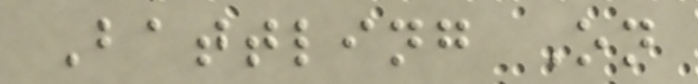Battling On
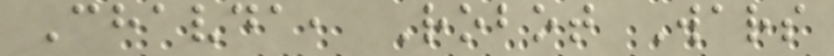Chavda, Robot Wars
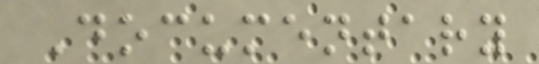Documentary
